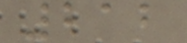212
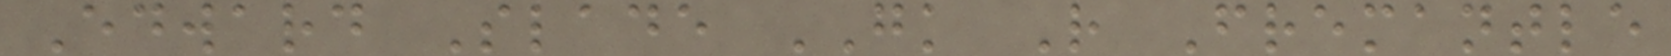Edward Slade GK R Fremantle
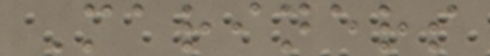Mariners
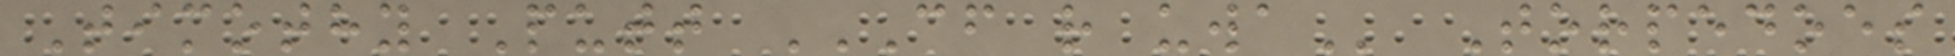Timothy Putt CF R UWA Torpedoes
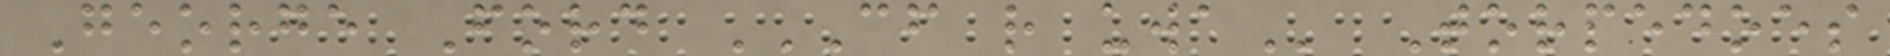George Ford CF R UWA Torpedoes
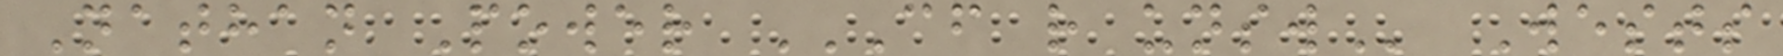Nathan Power CF R UNSW Wests
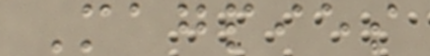Magpies
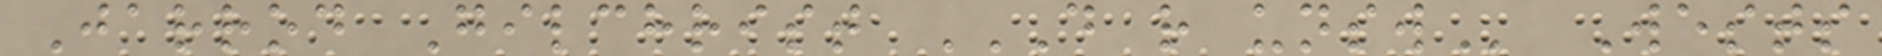Jarrod Gilchrist D R UNSW Wests
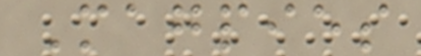Magpies
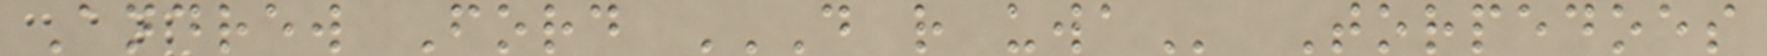Andrew Ford D R UWA Torpedoes
